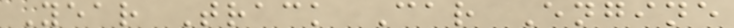Year Track Car Engine
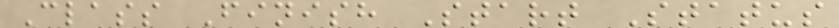Class Finish Start Status
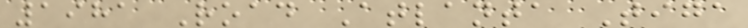1981 Road Atlanta Tiga
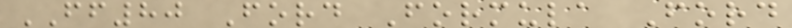FF80 Ford Formula Ford
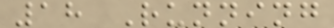18 Running
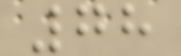78
